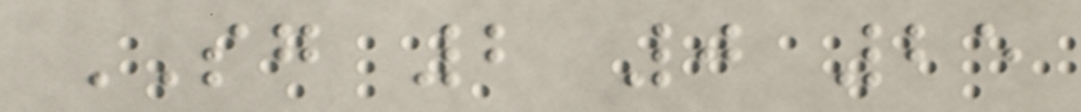SG 2 0 25
